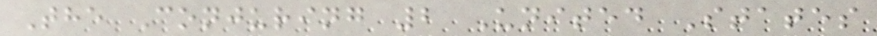The Conjuring 2 United States
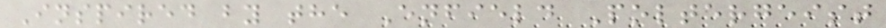Inspired by the Enfield Poltergeist
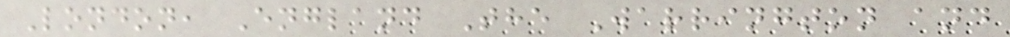London, England The Warrington and
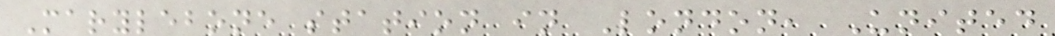Marylebone station in London, United
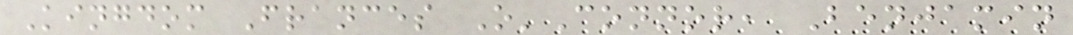Kingdom Frances O'Connor, Benjamin
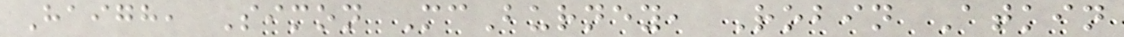Haigh, Simon McBurney, Robin Atkin
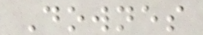Downes
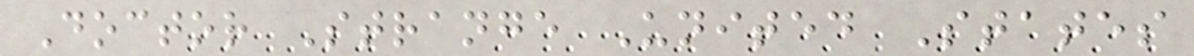Doctor Strange United States
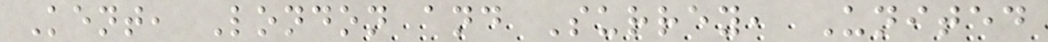Kent, London and Surrey, United
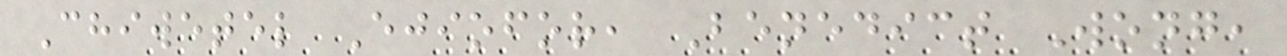Chiwetel Ejiofor, Benedict Wong,
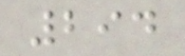294
